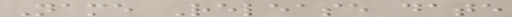Name Release date
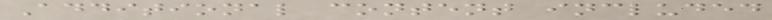Additional content included
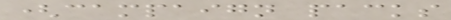(campaign packs
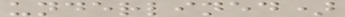underlined)
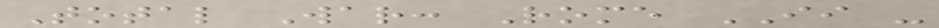Total War: Rome II -
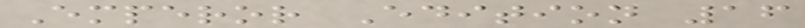Emperor Edition 16
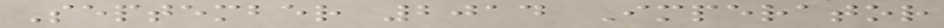September 2014 Imperator
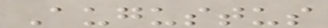Augustus
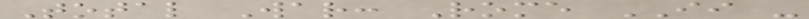Total War: Rome II -
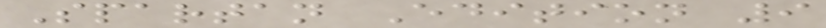Spartan Edition 9
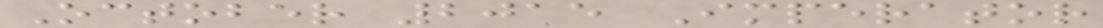October 2015 Imperator
